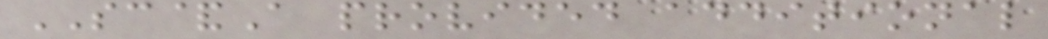SC&A provided additional
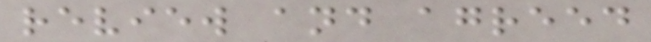review and agreed
